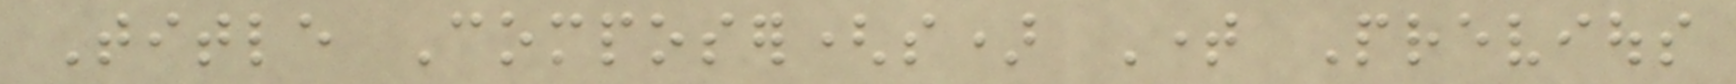Title Composer(s) Time Previous
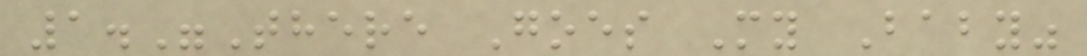1."There Goes My Baby"
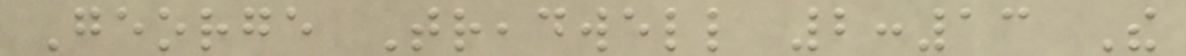George Treadwell 2:13 The
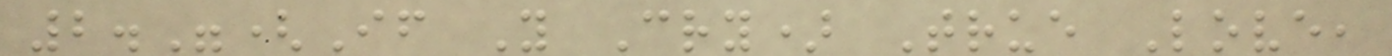2."(If You Cry) True Love,
